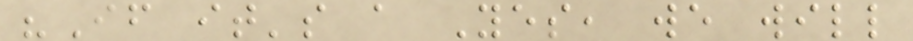"If it's a Yes, we will
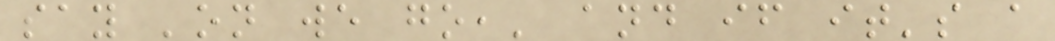say 'on we go,' and if it's a
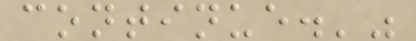continue.'"
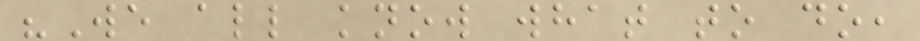"We all know what to do,
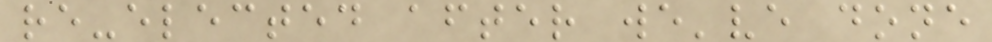re-elected after we've done
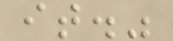it."
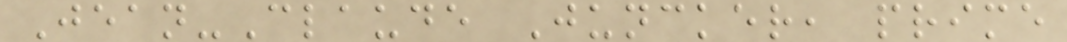Jean-Claude Juncker, prime
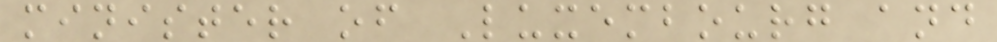minister of Luxembourg and
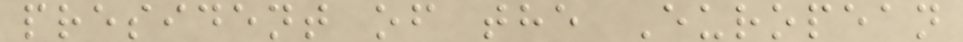president of the European
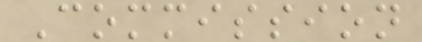Commission
